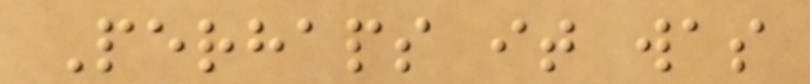Perhaps it was
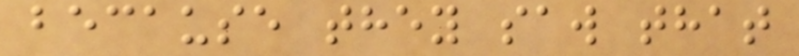because they saw that
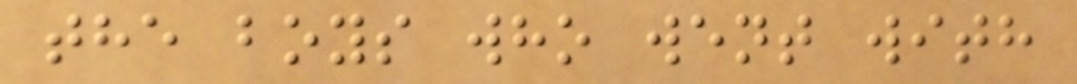the boys who went with
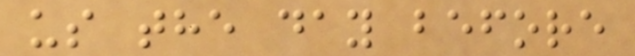us the day before
